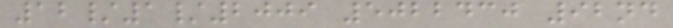12/1/2009 5022430 92nd
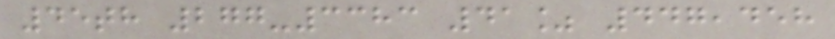45th 277-3383 41% 447,458
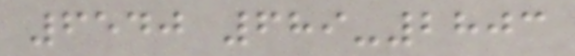6540 689-2803
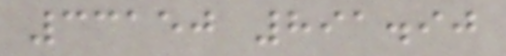33150 891.90
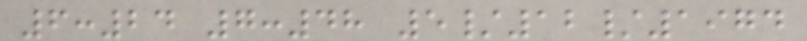6:24 7:48 5/12/1974
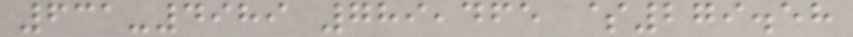631-4989 789,465 $279.58
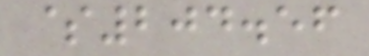$204.56
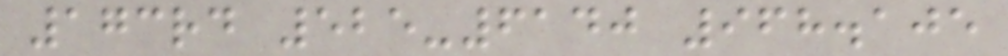173rd 525-6140 968.105
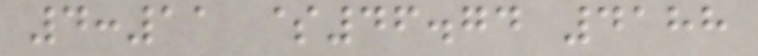4:11 $46.74 4188
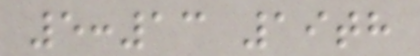5:13 19th
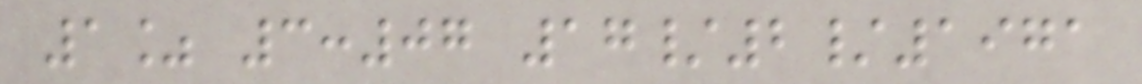1% 3:07 17/2/1971
